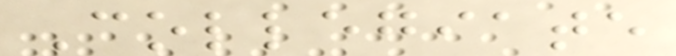Collegiate
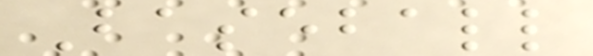Baseball
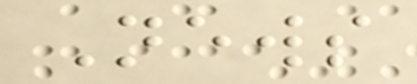News
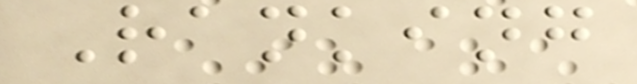Ranking
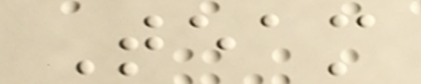Team
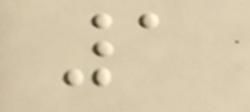1
